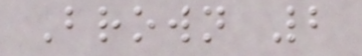Brown 2
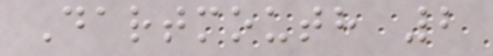Dartmouth 2
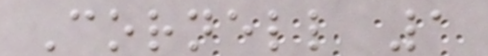Cornell 1
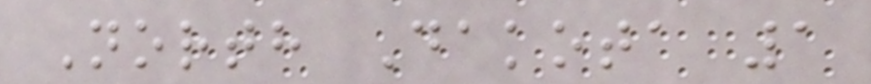North Dakota 1
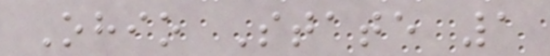Ohio State 1
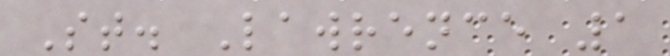St. Lawrence 1
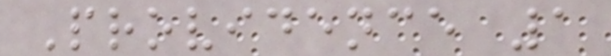Providence 1
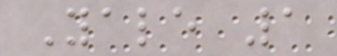Yale 1
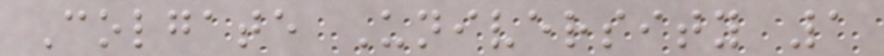Colgate University 1
